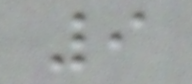9
